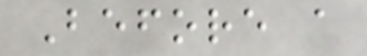Before a
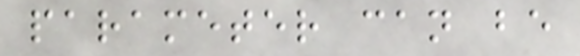parameter can be
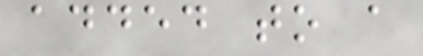added to a
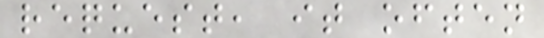request, it often
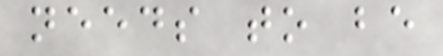needs to be
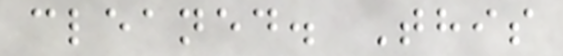cleaned. This
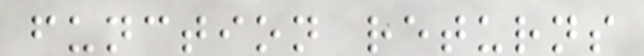function returns
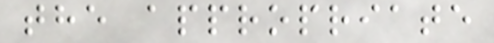the appropriate
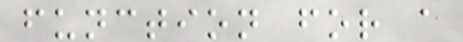function for a
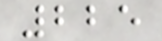225
